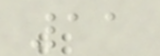11
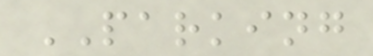PARKING
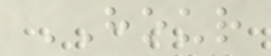HOUR
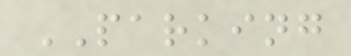PARKING
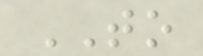TO
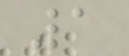1
